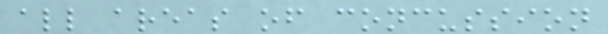all areas of concussion
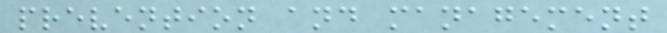prevention and management
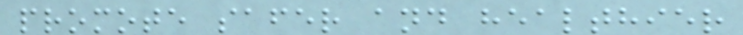promote safer and healthier
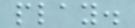play.
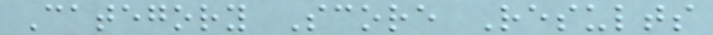Category Score Results
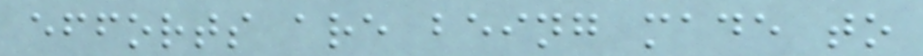efforts are being made to
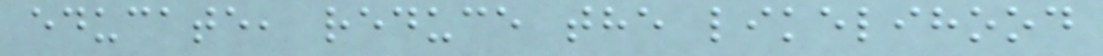educate, reduce the likelihood
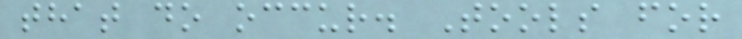that do occur. Tools for
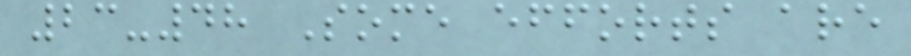23-48 Some efforts are
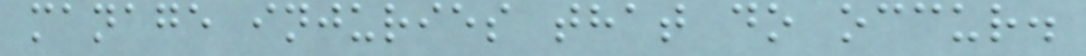manage injuries that do occur.
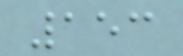153
